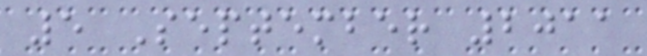5 September 2011
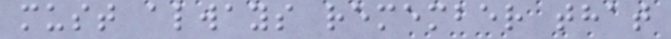must always remember that
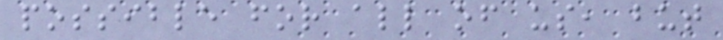possible for all of us, but
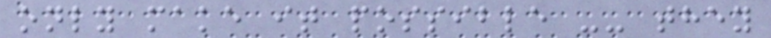only make it possible -- they
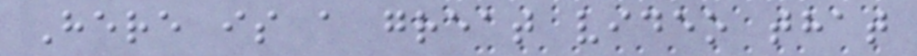Here is a great video that
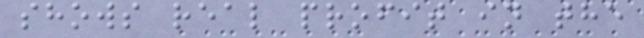shows real profit in the
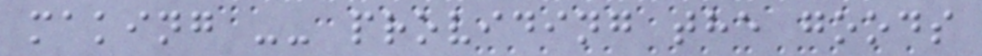making -- providing the goods
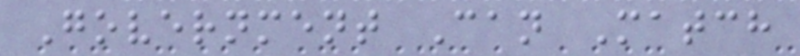Government Can Match
